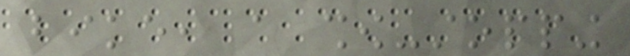bike, a show-stopping
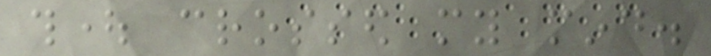thought crossed my mind.
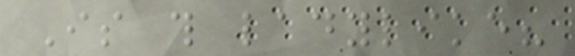Is this ladylike?
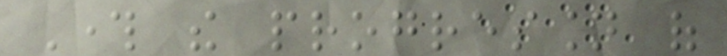Through the progression of
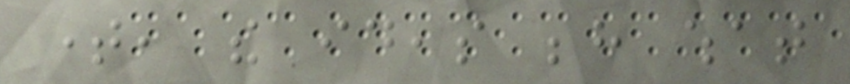time, the ideas behind what
